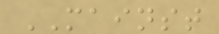MAINST
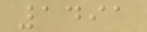1491
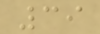39
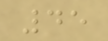45
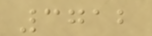3712
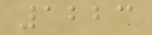1223
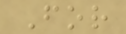For
